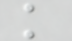k
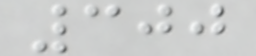300
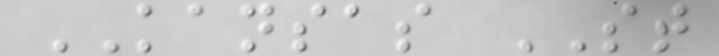KANSAS ST
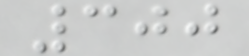300
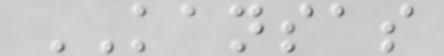KANSAS
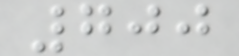700
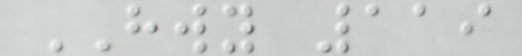HWY 119
